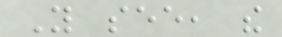You see, the
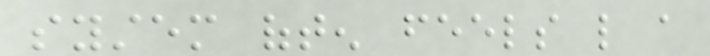system often feels like a
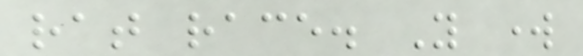rat race. You work
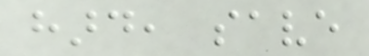hard, save
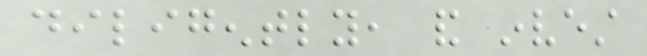diligently, and invest
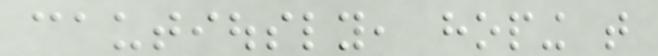cautiously, hoping that
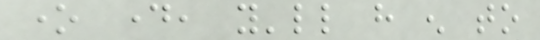one day, you'll have enough to
